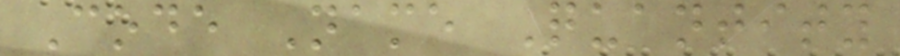Code Name Quantity
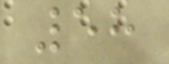58
